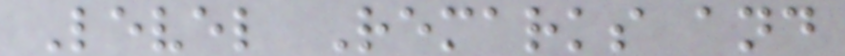Level Remarks and
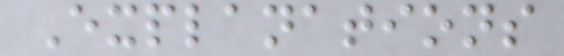Explanations
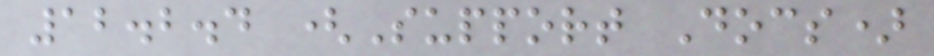12.2.4 (Support Docs)
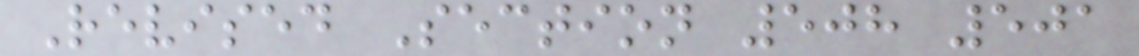Revised Section 508 501
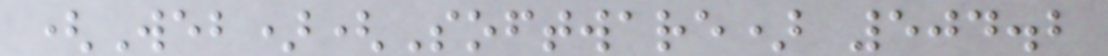(Web)(Software) 504.2
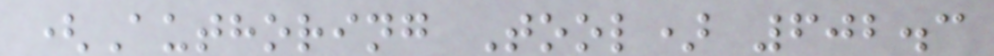(Authoring Tool) 602.3
